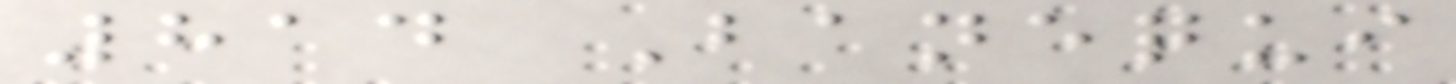814 Banequi
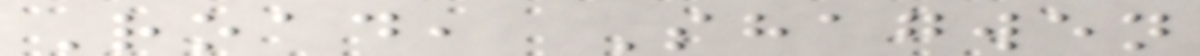Road, Shagwen
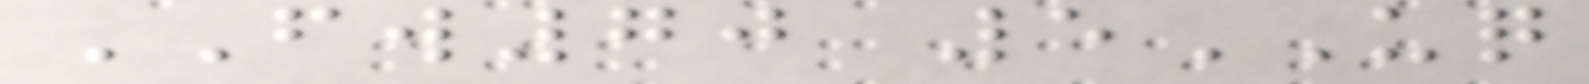FW70 5UQ
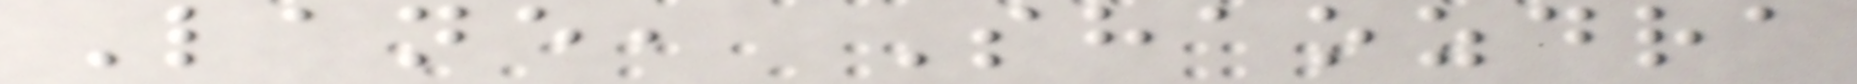Lane, Shaozdra
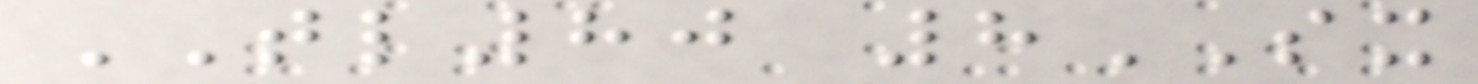TL80 8SX
